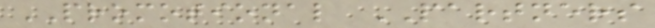PROMOTIONAL PARTNERS
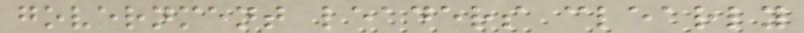government leaders clearly
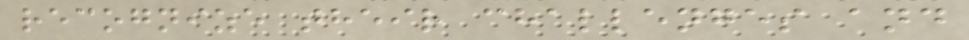recognize their challenges and
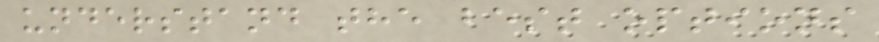understand the best options
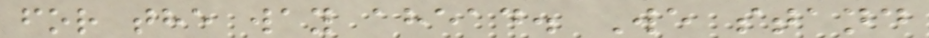for the way ahead. We stand
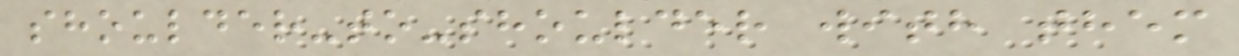shoulder-to-shoulder with them
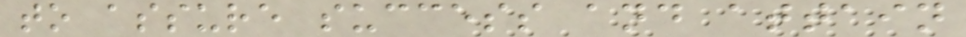to assure success and attain
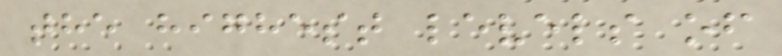the highest levels of
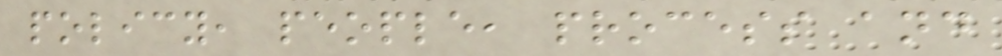policy, people, process and
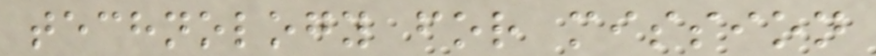technology for mission
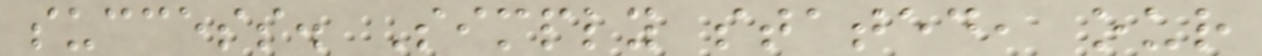success. Simply stated, our
